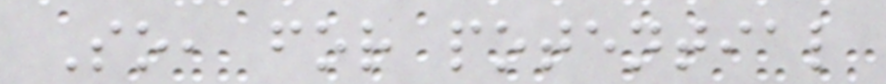So, for potential
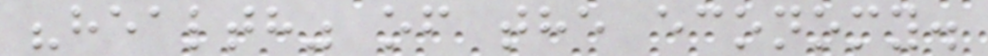"health" of the economy.
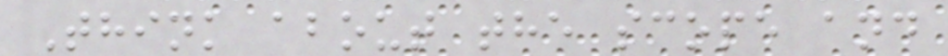Think about the scope and
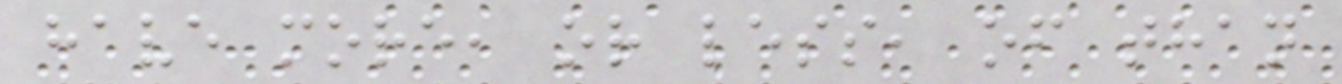have more, or less, of than
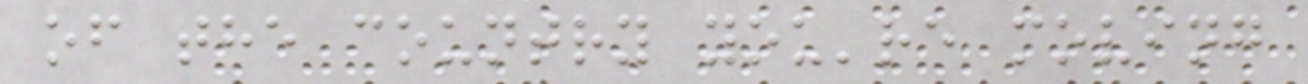of the country you're moving
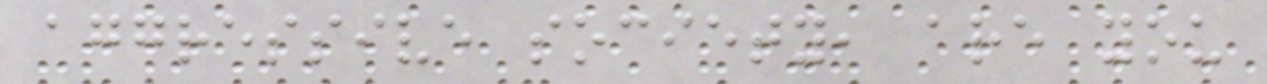aggressive society, are you
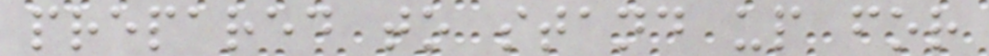prepared to stand up for
